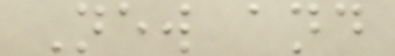New and
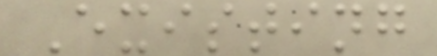Existing
